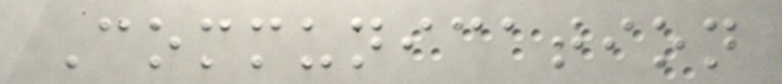Communication
